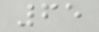65
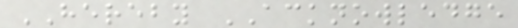HEREBY ACKNOWLEDGE
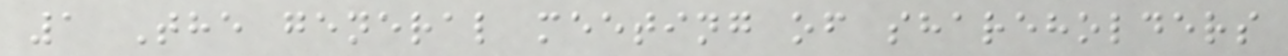1 The general meeting of shareholders
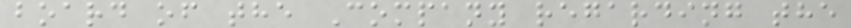board of the Company regarding the
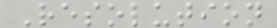Resolution
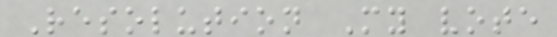Resolution My vote
